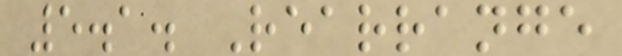5.1. Rearrange
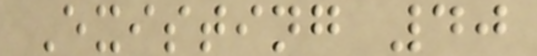Existing 40
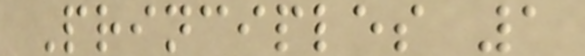Principles 1
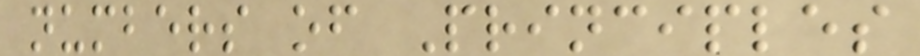numbers of Principles
